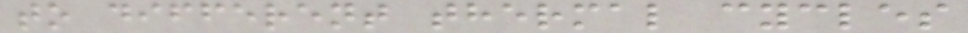to different thermal cycles
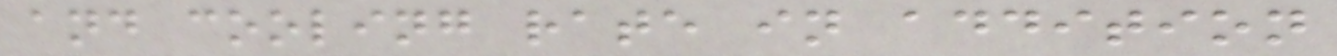and cooling rate in addition
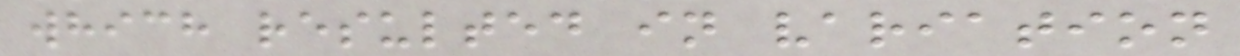which resulted in variation
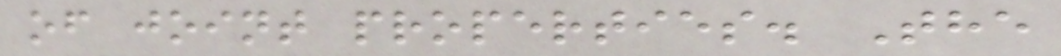of joint properties. The
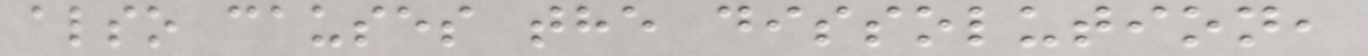also causes the dissolution,
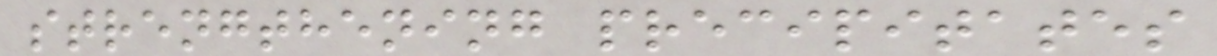strengthening precipitates
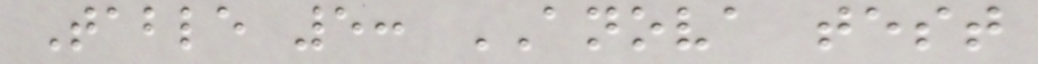Table 5: ANOVA test
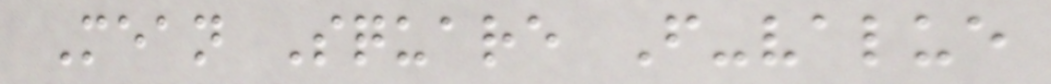Mean Square F-value
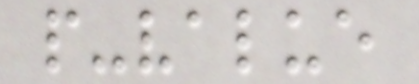p-value
